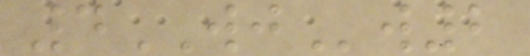4WJw2
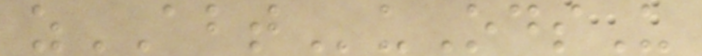zABTuOdsU
